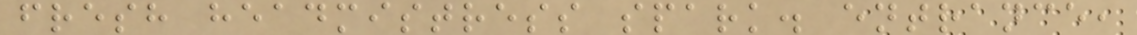fresh headmistress spark. entrance,
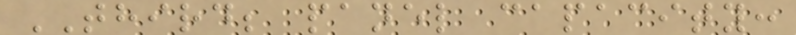THIRD; panel capacity:
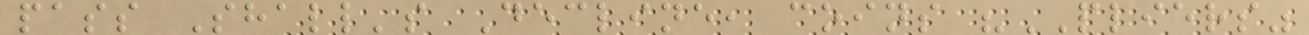pass Shall's Decline, coins "PLIERS"
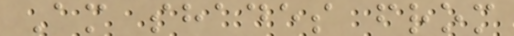Am shades from
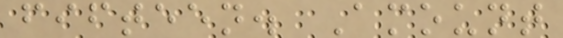fifteen. Amount
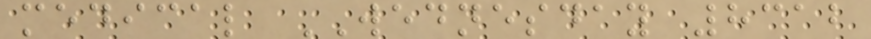medical WEDNESDAY 8312
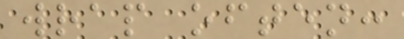wrap often:
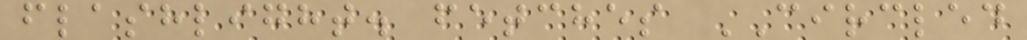flashlight. fetches CIRCLED
